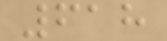618
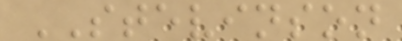STEVINSON
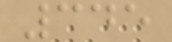345
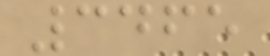3465
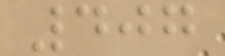407
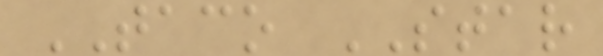TACO STAR
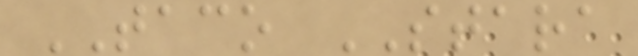TACO STARA
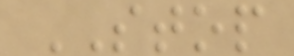STOP
